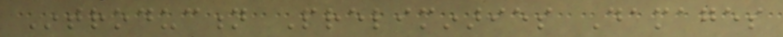Introduction Preliminaries Damages
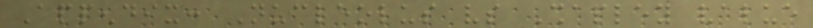Appendix: Nucleolus vs Shapley value
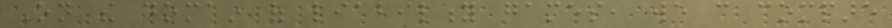On the domain of liability games, we can compare
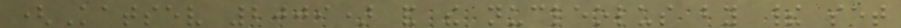(Katsev 2009) and the nucleolus by their set
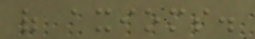of axioms.
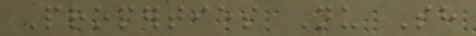Properties Nu Sh
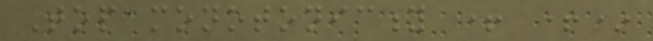Top monotonicity + +*
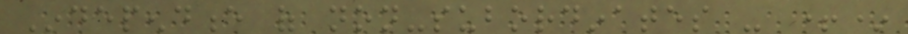Independence of non-subordinates - +*
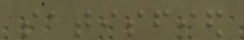satisfied
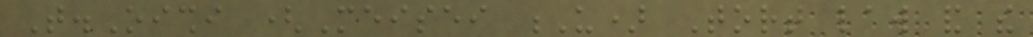T.Oishi (Meisei U) Tort law and the
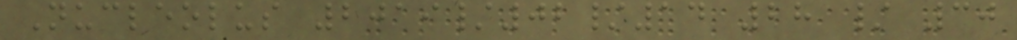Nucleolus 2019/02/14 28 / 30
